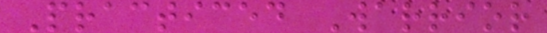Practiced Warrior
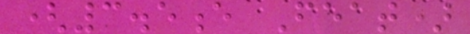(3.5e Feat)
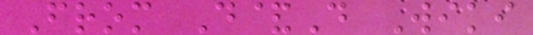From D&D Wiki
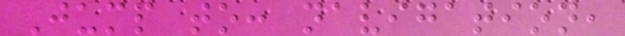Jump to: navigation,
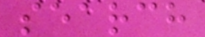search
